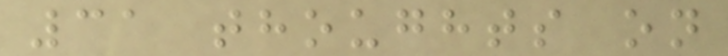31 thoughts on
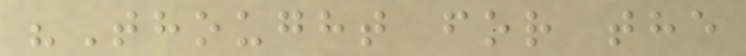"Thought for the
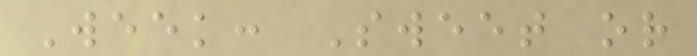Week: Sweet or
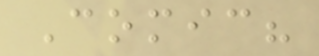Comic?
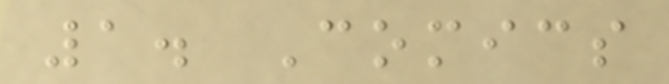1. Comics
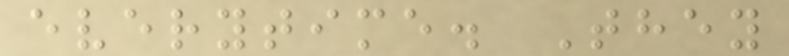everytime. They
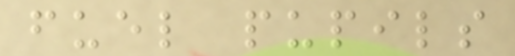fuel pupils
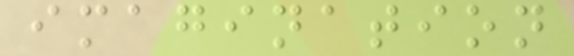imagination
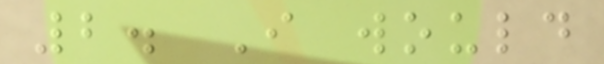2. I would
